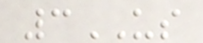3US
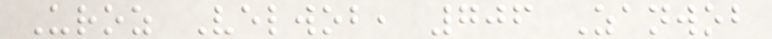Uroz Velwob, 706 Zanwob
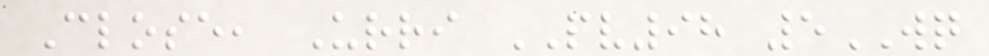Close, Urri PV98 5WQ
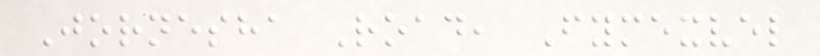Jornesha Road, Fymexvel
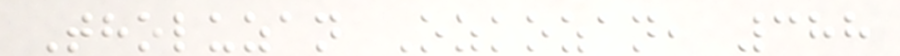Tholuzan Ozkozan, 388
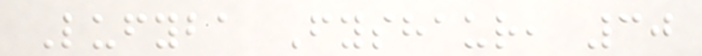Lufyba Fyshaur, 30
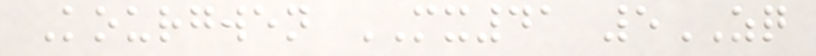Kourgwen MX41 5ZQ
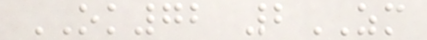OK72 2ZM
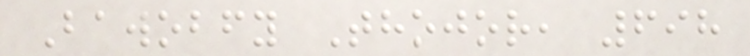Bawobfy Thojor, 698
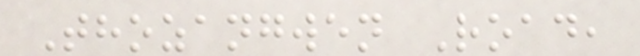Thozangwen Road,
